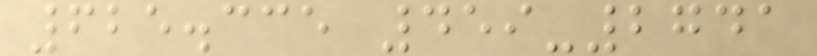625.335 459-2741
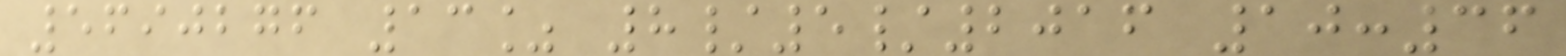5690276 13% 8/5/2016 10:36
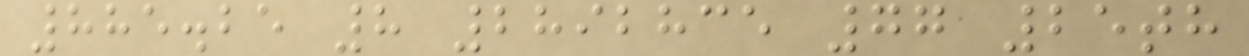885.25 8 2892835 77 25th
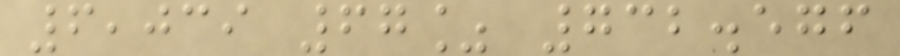6,039 67% 732.576
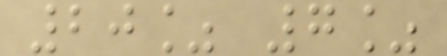20% 7%
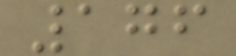176
